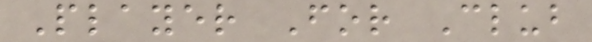Player For Club
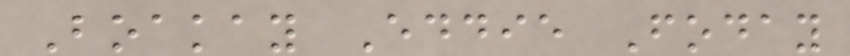Boakay Eddie Foday
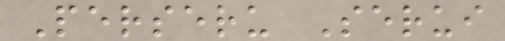Perseru Serui
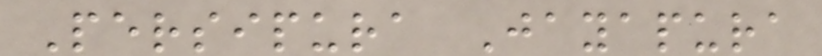Persipura Jayapura
